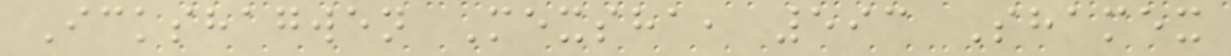Ickshagwen Mexsha, 593 Shamex
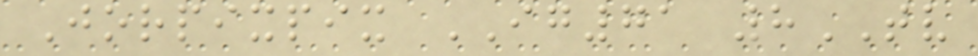Jorpixpix IG71 8TV
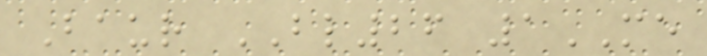Baur BL26 1ME
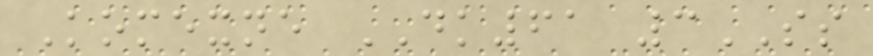Komexne DK61 3SS
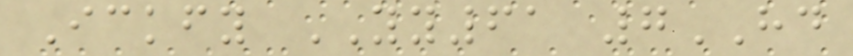Ickfy YY61 7HD
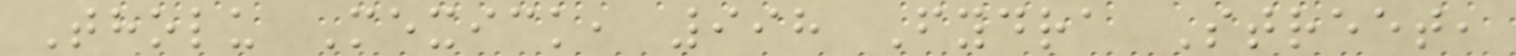Tholu Mexick, 998 Fydra Street,
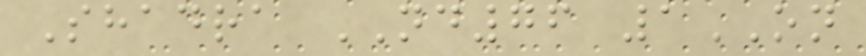Shadra ND76 1ON
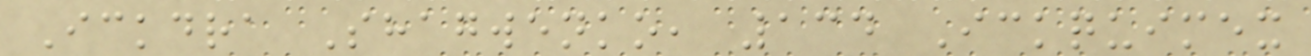Ickdra Shagwenko, 134 Ickquimex
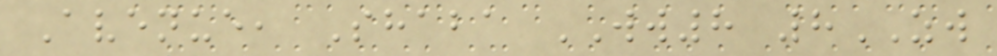Avenue, Shaba WW8 8ZW
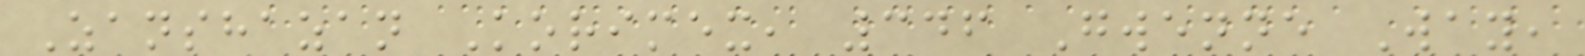Zanshazan Korimex, 346 Gwenne Way,
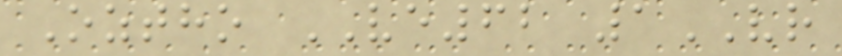Oztho VE62 1VR
